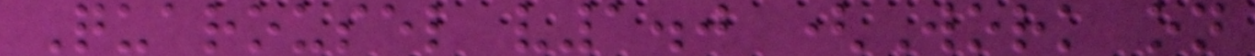Quarousel v1.0 (Work on
